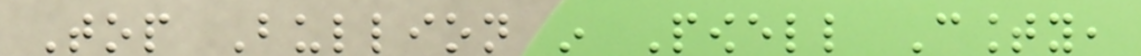Top Bullion in Powell County,
